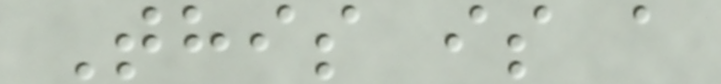This is a
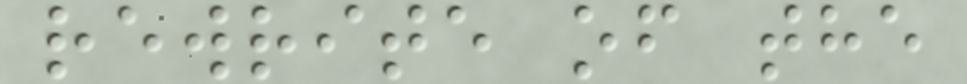rewrite of the
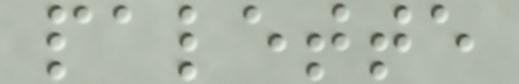palette
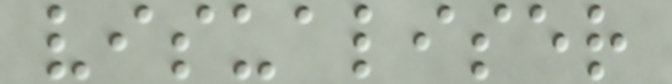visualiser
